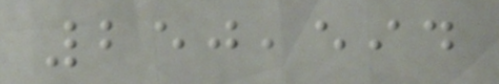250,594
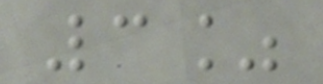3%
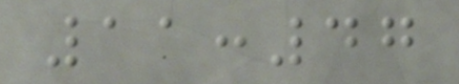11:47
